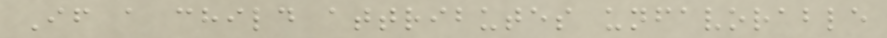If a child attributes unfavorable
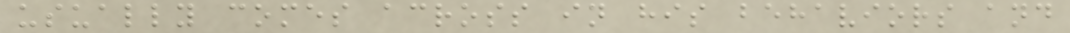usually comes across in his behaviors and
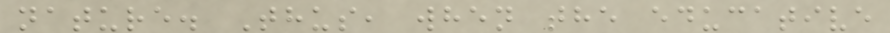nature. Thus, when the educative
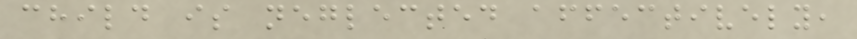child is neglected affectively,
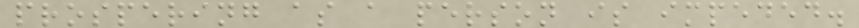prospering as a person is impeded.
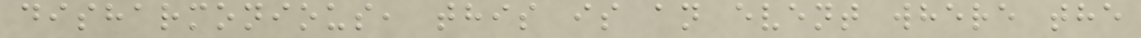disharmonious, this is an event where the
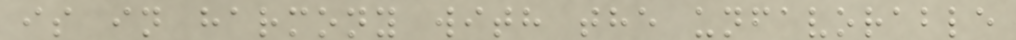is in harmony with the unfavorable
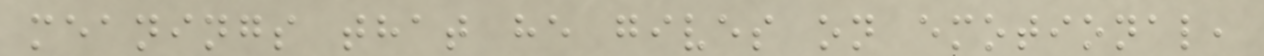meanings that he gives on emotional,
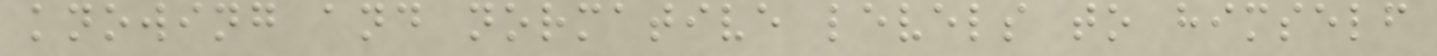knowing and normative levels to himself
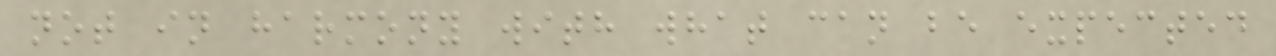not in harmony with what can be expected
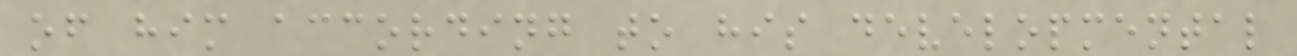of him according to his developmental
